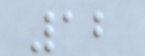12
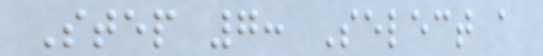Step 7: Select a
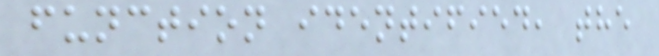function identified, the
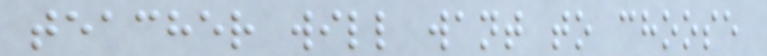teacher will want to choose
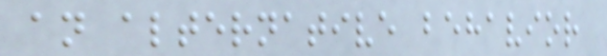an alternative behavior
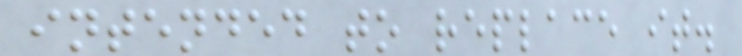intended to replace it.
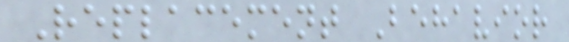Replacement Behavior
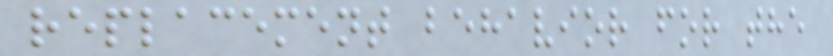replacement behavior for the
